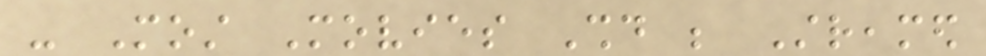- Most Movies Should be Streamed
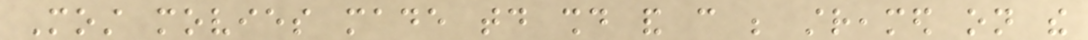Most movies made today should and can be streamed on the
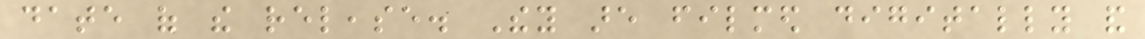date of the release. They are filmed digitally and
